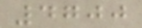4700
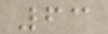63
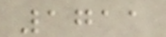1711
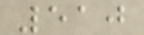510
